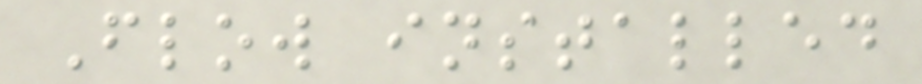Flow installed
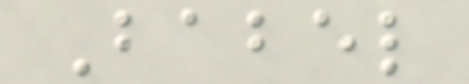Babel
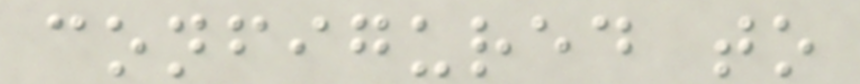configured to
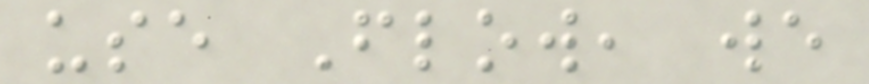use Flow, we
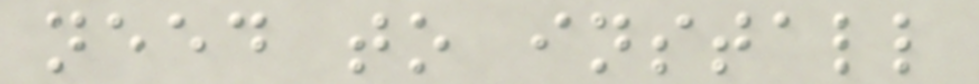need to install
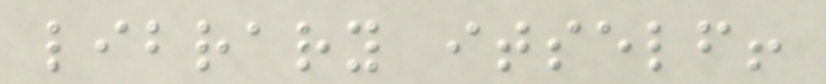library itself!
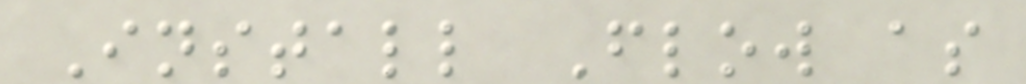Install Flow as
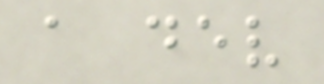a dev
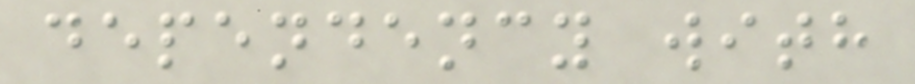dependency with
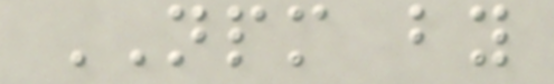NPM by
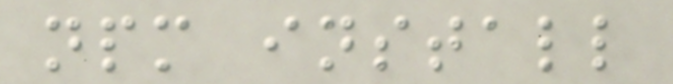npm install
